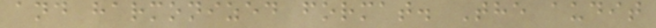and harmonized format. The audit
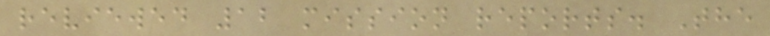reviewed 12 mission reports. The
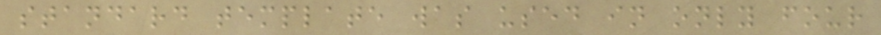standard template was used in only four
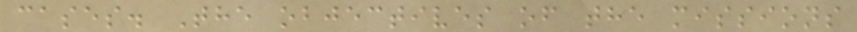cases. The objectives of the missions
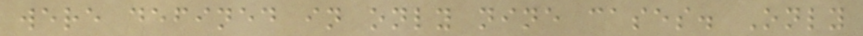were defined in only nine cases. Only
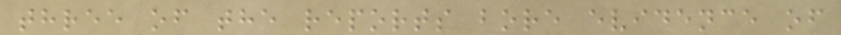three of the reports bore evidence of
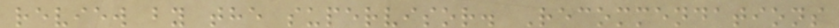review by the supervisor. Recommendations
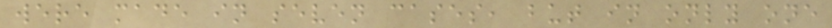were made in seven cases, but in only one
